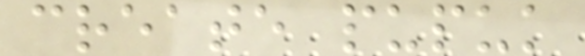create pupuk
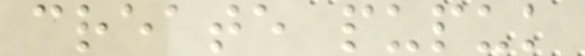create pupuk
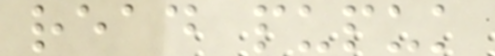read pupuk
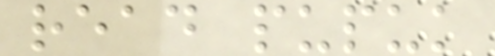read pupuk
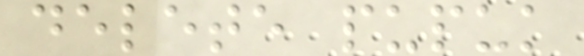delete pupuk
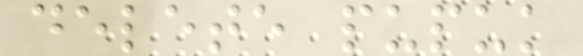delete pupuk
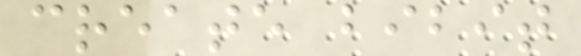create bibit
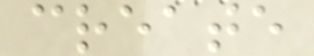create
